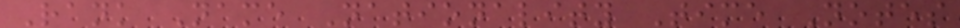Rank Name Nationality Time Notes
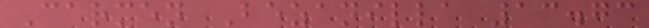Carmen Bezanilla 13.73
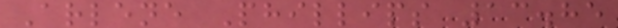Arlene Phillips 13.85
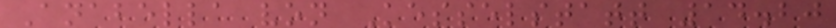Anabella von Kesselstatt 14.20
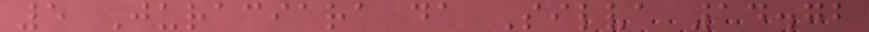5 Juraciara da Silva 14.72
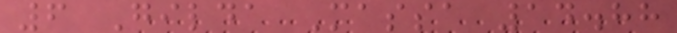6 Gilda Massa 14.88
